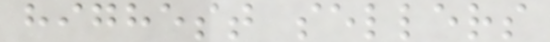highest sellers
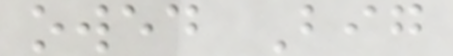owed Big
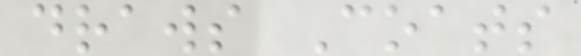draws Coats
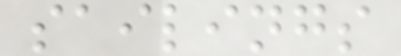sailings
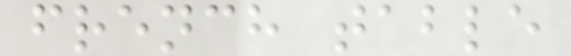french table
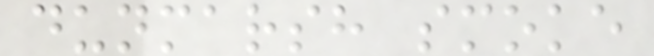dunmarsh smoke
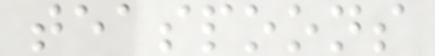teaspoons
